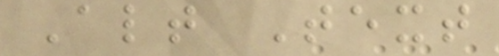Alt Text
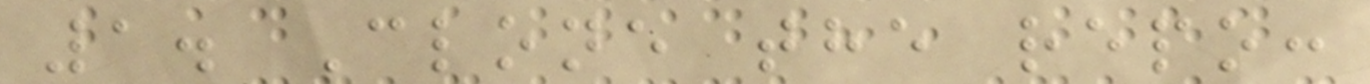1. Clone the repo:
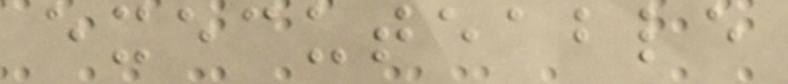executeable
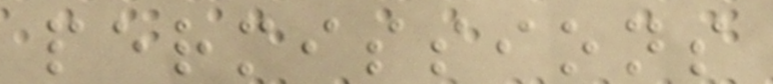permissions
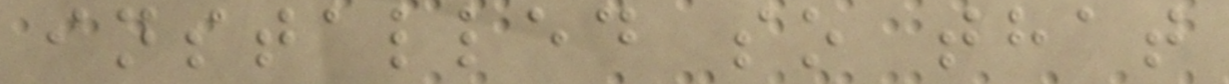installed so that
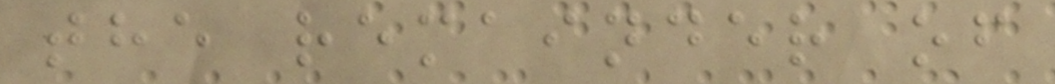the remainder of
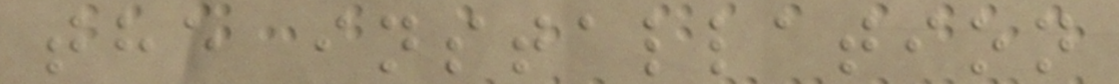the installation
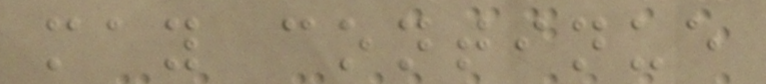may continue
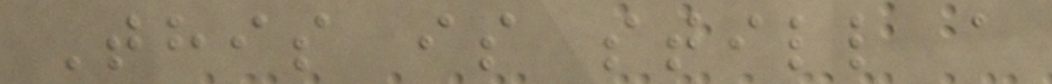This is still a
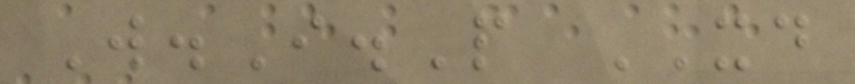W.I.P XD
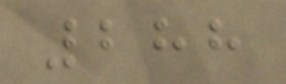288
